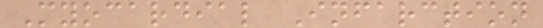Myocardial Infarction
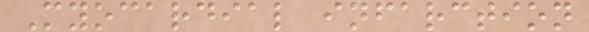Myocardial infarction
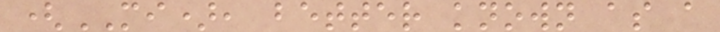(MI), better known as a
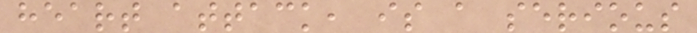heart attack, is a serious
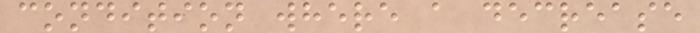condition where a decrease
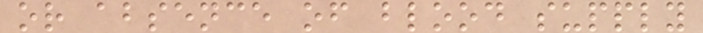or absence of blood supply
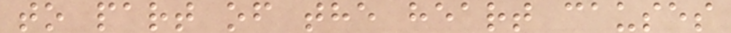to part of the heart causes
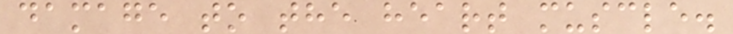damage to the heart muscle.
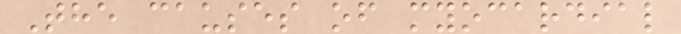The causes of myocardial
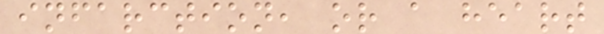infarction, or a heart
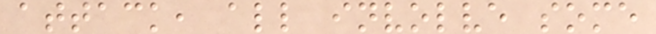attack, all involve some
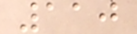110
